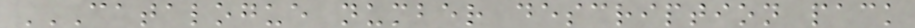CATALOGUE NUMBER DESCRIPTION PACK
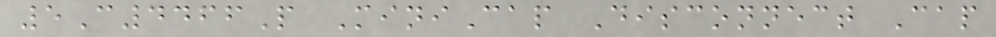5C4466P MiniCap Disconnect Cap
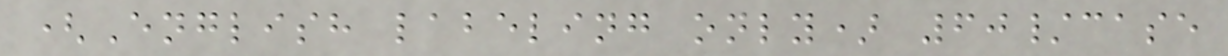(English labeling only) 60/case
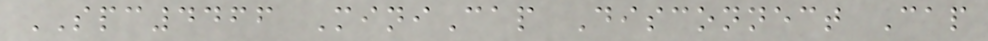SPC4466 MiniCap Disconnect Cap
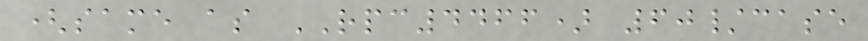(same as RPC4466) 60/case
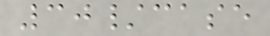30/case
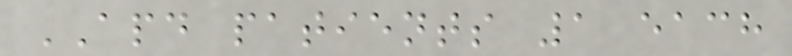APD patients 1 each
